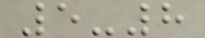5-8
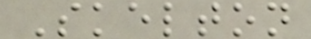Skelton
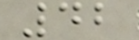42
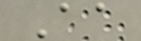Aa
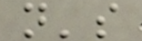n's
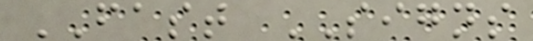FAST SIGNS
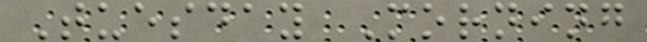Tuesday Morning
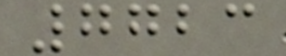7723
